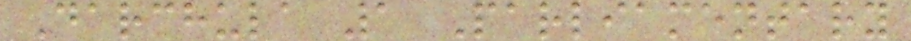Darchula 1 Parliamentary
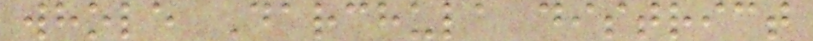whole Darchula district
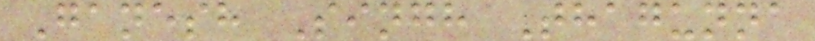Ganesh Singh Thagunna
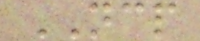NCP
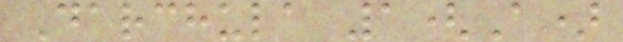Darchula 1(A)
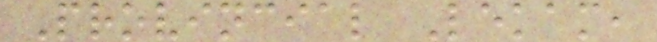Provincial Lekam,
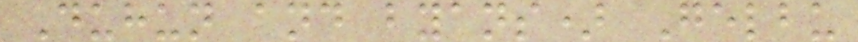Duhun and byans) Gelbu
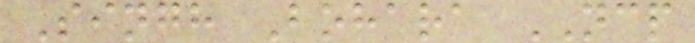Singh Bohara NCP
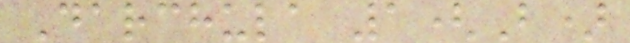Darchula 1(B)
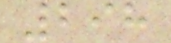298
